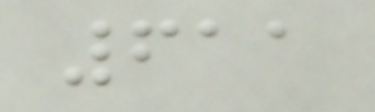611
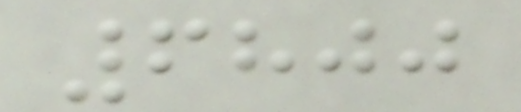6800
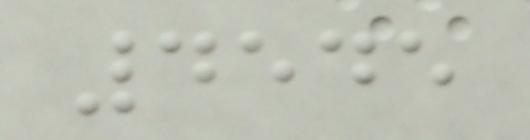4545
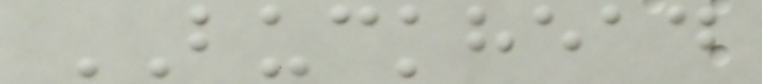BUCKHEAD
